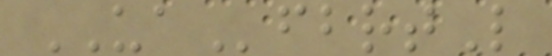UAfbrtL
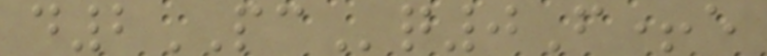d2PCq0F+e
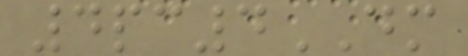4pc4DM
